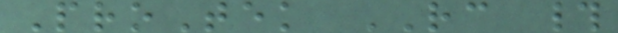ProTek RC #
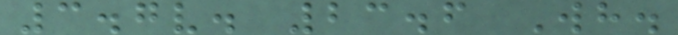3.7v. 23.6 Wh.
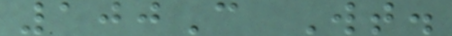100C Wt.
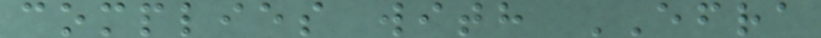complies with EFRA
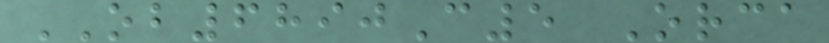OB6890C5 Orca
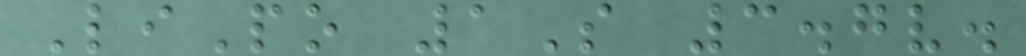LiPo 1S 3.7v.
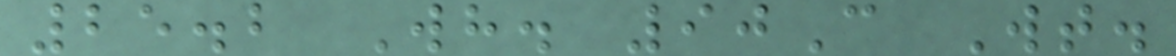25.2 Wh. 90C Wt.
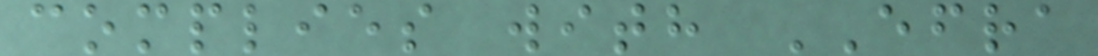complies with EFRA
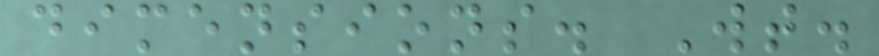dimensions. Wt.
